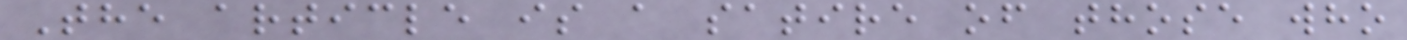The article is a satire of those who
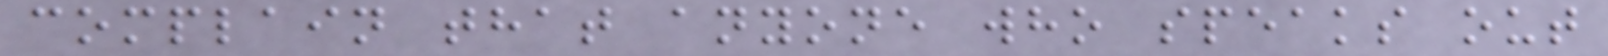complain that anyone who speaks out
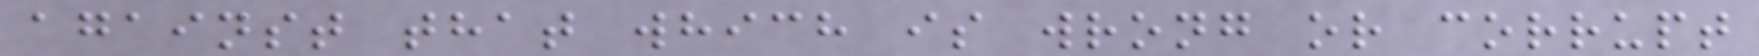against that which is wrong or corrupt
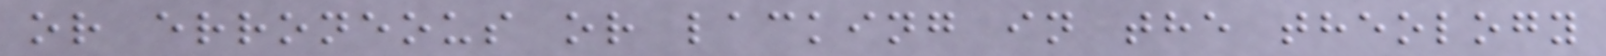or erroneous or lacking in the theology
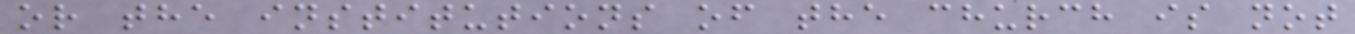or the institutions of the church is not
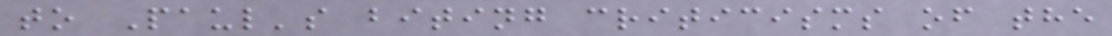to Paul's biting criticisms of the
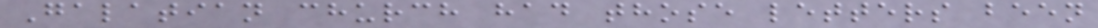Galatian church had those letters been
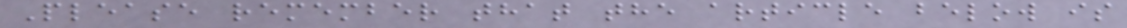Please remember that the article below is
